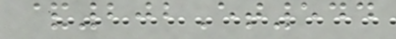&202Et544
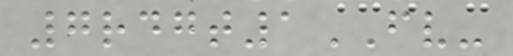7rdgt1FV-
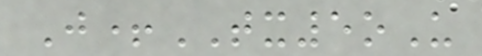J+TX5oU
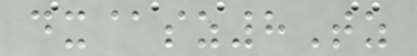dx@sz8Tz
